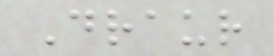Draur
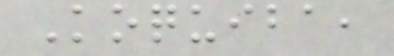Koquiba,
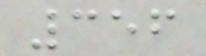356
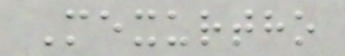Mexurtho
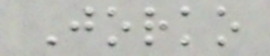Jorko
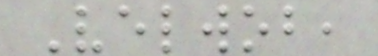Velwob,
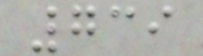739
